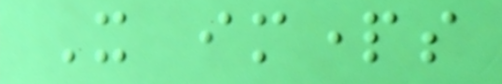It imparts
